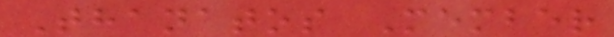Thanatos Member
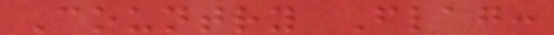Country Flag:
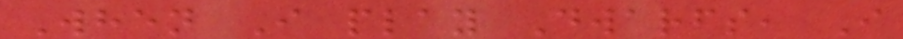When I play Dwarfs, I
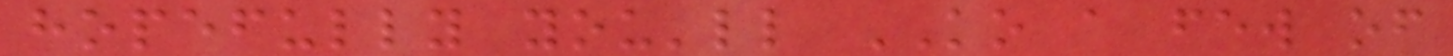hopefully you'll KO a few of
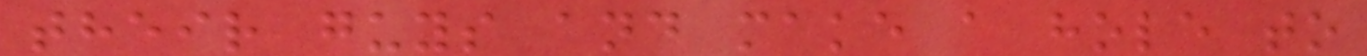their guys and make a hole to
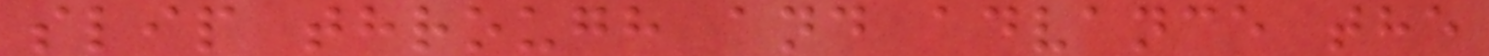slip through and advance the
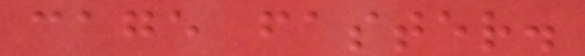cage faster.
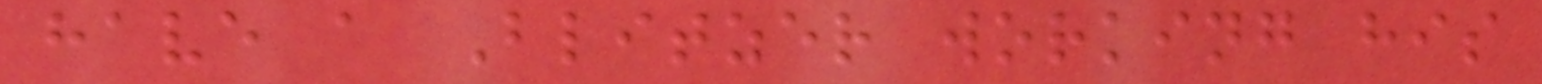have a Blitzer working his
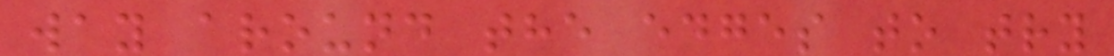way around the edges to try
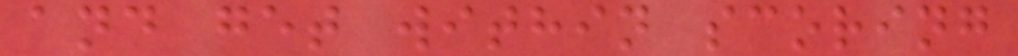and get within scoring
